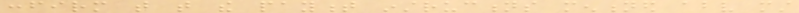confirm that that the payment instructions mentioned above must
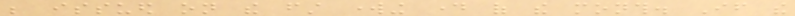be issued on the first working day of the month. If the
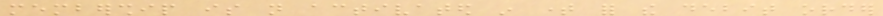membership is not activated in time for the debit order
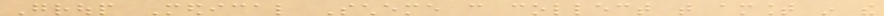Group Medical Scheme can collect that amount in the
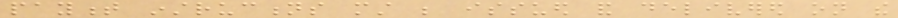payment instructions must be issued and delivered on the
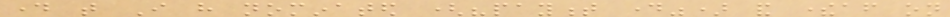day that I have nominated ("payment day") and thereafter on
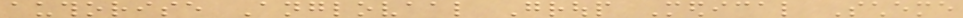authorise Anglovaal Group Medical Scheme
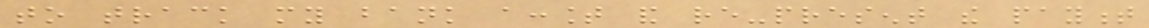to track my bank account and re-present the payment
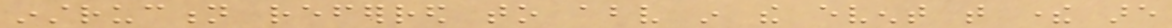instruction referred to above in the event that there are
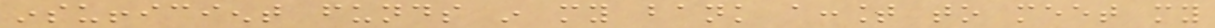insufficient funds in my bank account to meet my
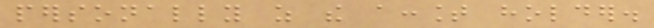personally as the account holder.
